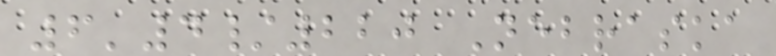6'4/220 Nebraska
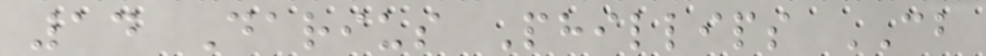14 Darius Phillips CB
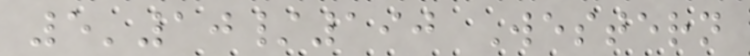5'10/190 Western
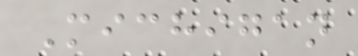Michigan
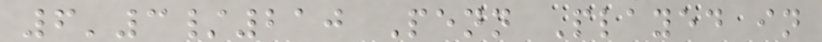6'3/210 Penn Played in
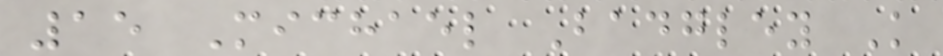15 Michael Badgley K
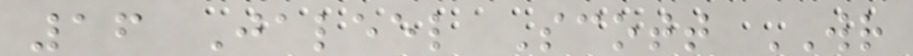16 Jaleel Scott WR
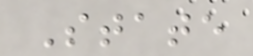State
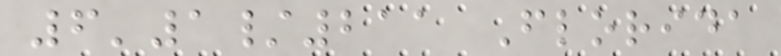6'1/211 Florida
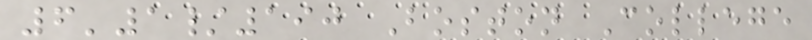6'1/190 Boston College
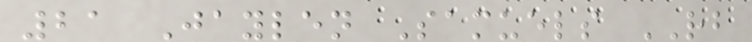21 Jaylen Samuels RB
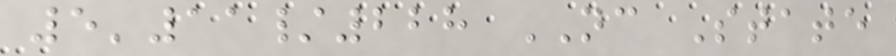5'11/228 NC State
